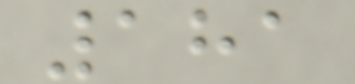181
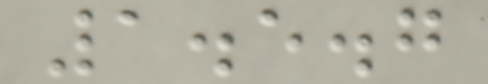1.5.7
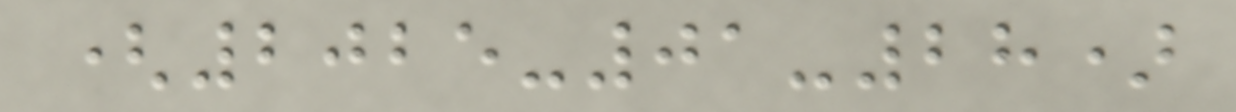(2025-01-28)
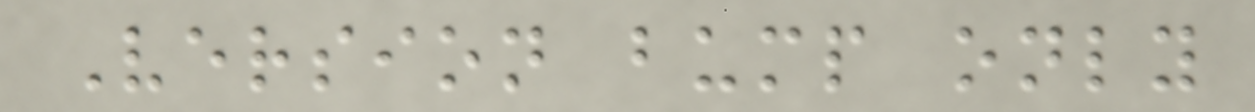Version bump only
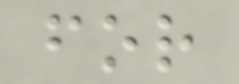for
